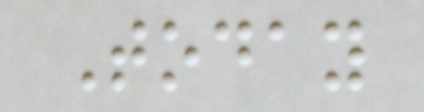Today
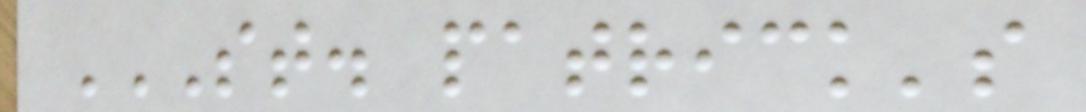ST. PATRICK'S
